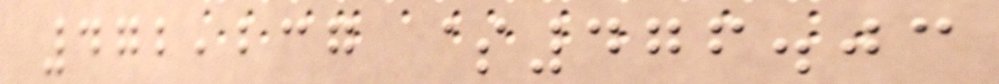472,237 $476.03
